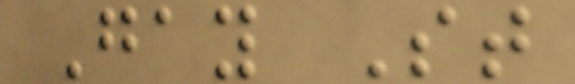Gay St
